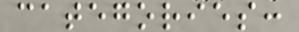categories:
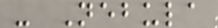- Nebula
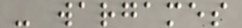- wargames
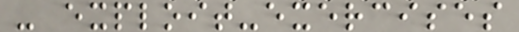- exploit-exercises
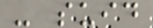- suid
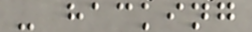- hacking
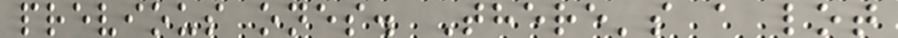previous ones. There's a lot
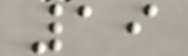19
